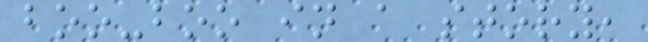boo-boo in a story,
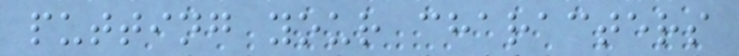putting your characters
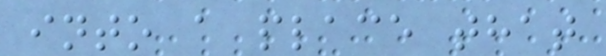into a place that
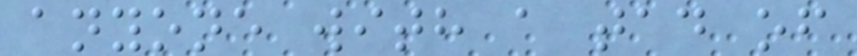anyone with a tad of
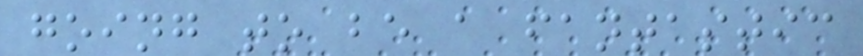going to be a fantastic
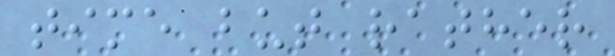time but rather
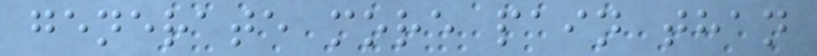generate more pain than
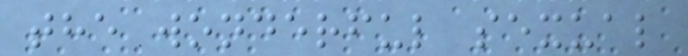the wonderful sexual
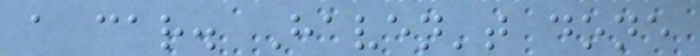a car. Haven't done
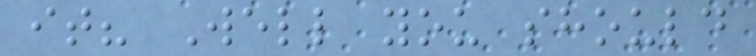it? Well you should
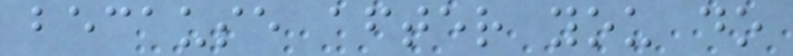because after you do
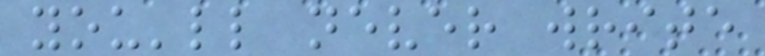you'll never write
